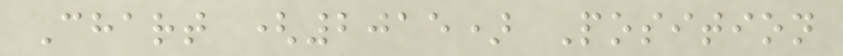Chart (2015) Position
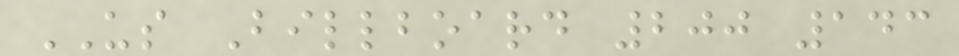US Billboard 200 143
